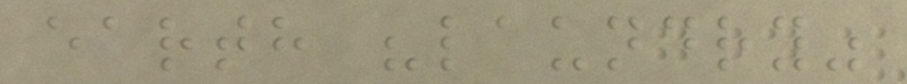earth "laundry"
